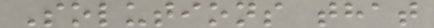Solutions that
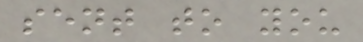sent to you
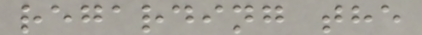regarding the
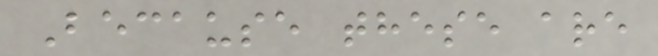Because these are
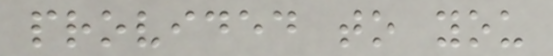provided to you
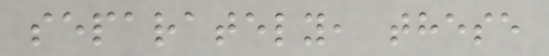separately, these
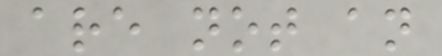are not an
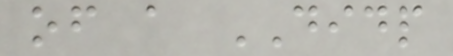of a DIDP
